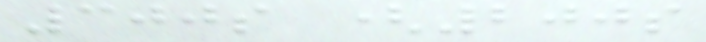300s (200s
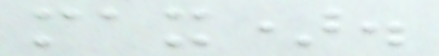max).
